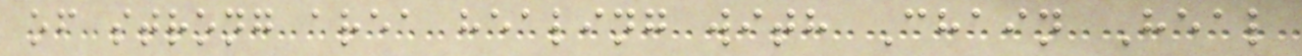of strong area healing with Chain Heal
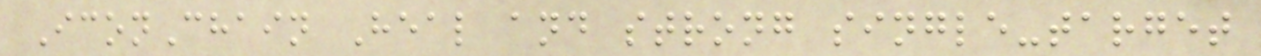IconChain Heal and strong single-target
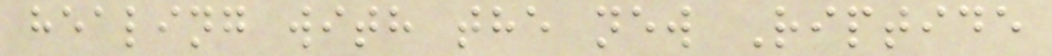healing with the new Riptide
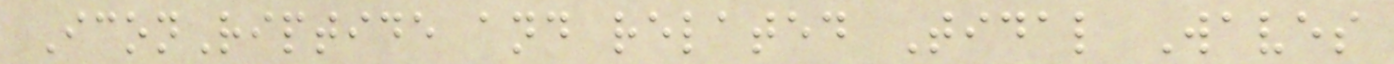IconRiptide and related Tidal Waves
